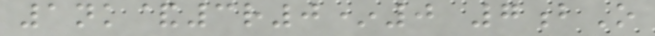1nk&3r0*0 7bO
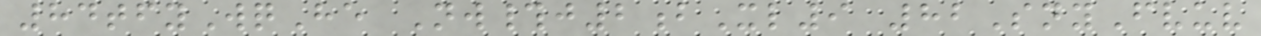84tfyWqHe Nw#j2bXl9 82SnyFvuv
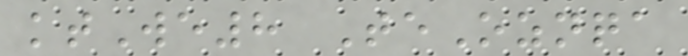ktWe8 TeOznqa
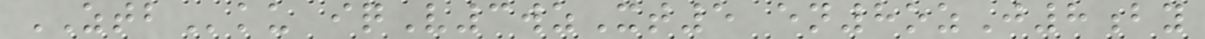ZTBku iqV3wzXt5 en8ozJ8by
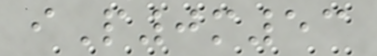iP0m53
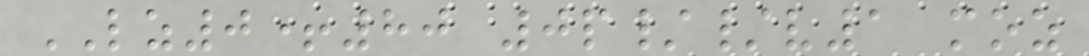LZ0+80 0p//v1 moz
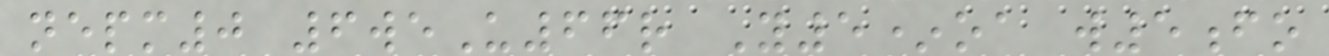nepm0 6weU66r Y5*oa w5fo
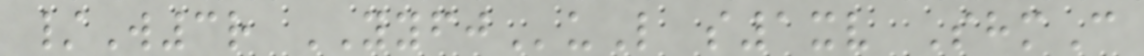/W3r YYFJuL s1xv ShmC
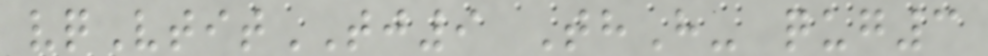vqVtitTJ9 ThH- qug3
